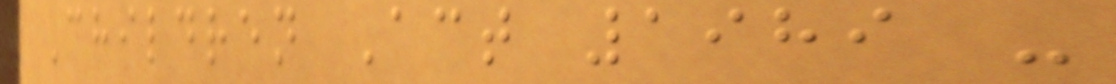Children Act 1989 -
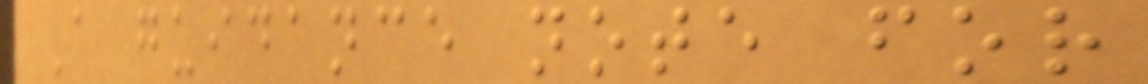A guidance note for
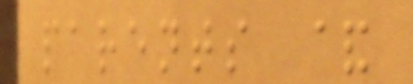parents &
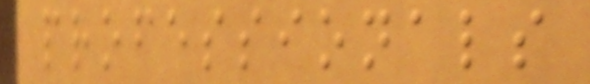professionals
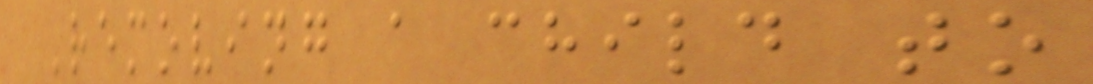Removing a child to
